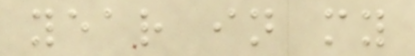year in my
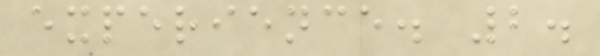experience. 2.
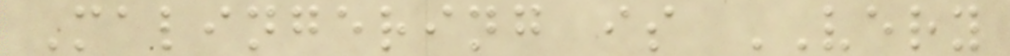Malingering is VERY
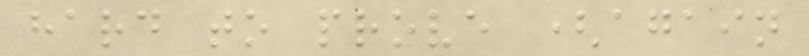hard to prove (again
